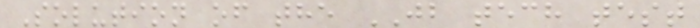Solution of the JB tech test
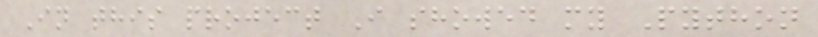In this project I showed my Python
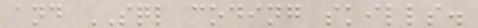and SQL coding skills.
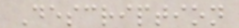Description
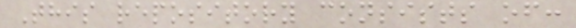This repository consists of:
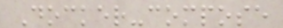Docker-compose
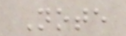Note
